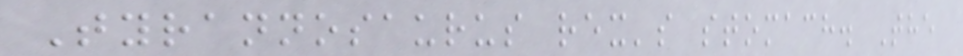Tyrannosaurus rex's stomach. The
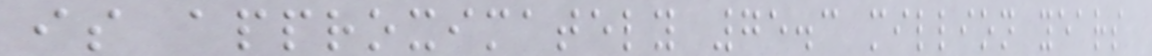is approximately 75.3 million years
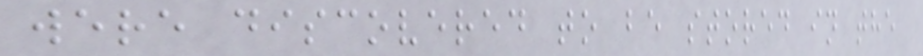were discovered to be stored in the
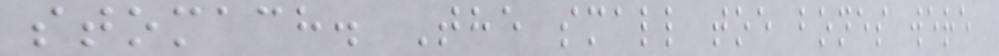stomach. The small toe bones were
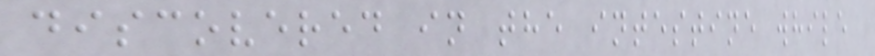discovered in the intestine while
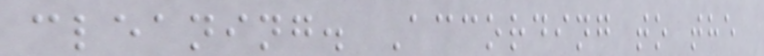cleaning. According to the
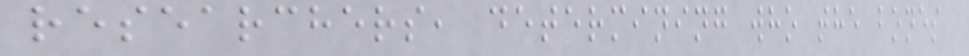researchers, determining who the bones
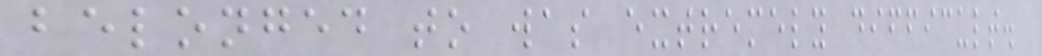belonged to was extremely difficult.
